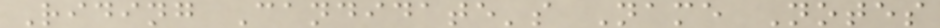Riding Candidate's Name Notes
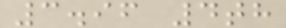3.96 4th
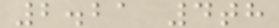2.21 4th
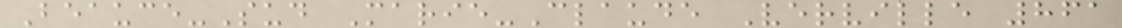Beauce-Sud Marie-Claude Verville 861
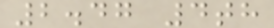2.47 4th
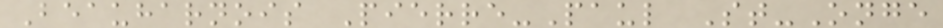Beauharnois Pierre-Paul St-Onge
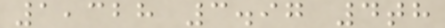1,328 3.97 4th
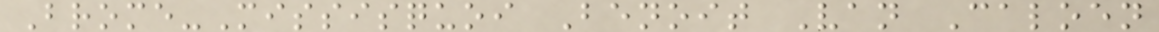Brome-Missisquoi Benoit Van Caloen
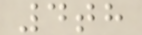4th
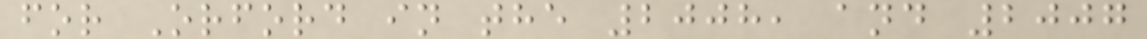for Orford in the 2008, and 2007
